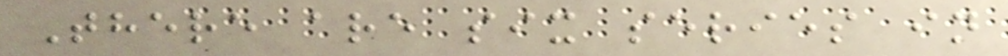There are six series in
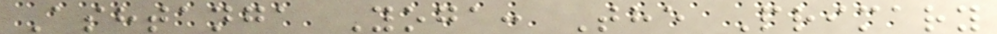Ashtanga Yoga: The Primary
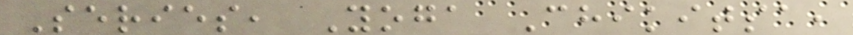Series, Yoga Chikitsa,
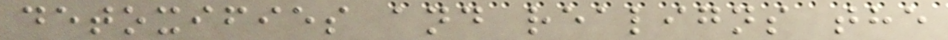detoxifies and realigns the
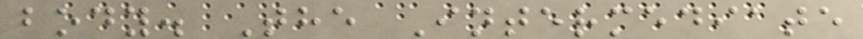body. The Intermediate
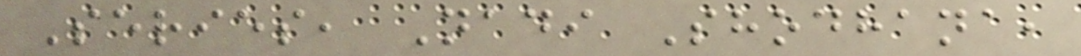Series, Nadi Shodhana,
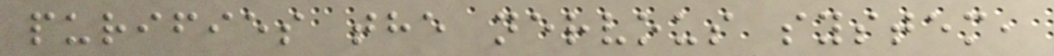purifies the nervous system,
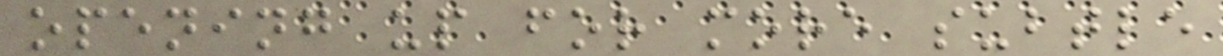opening up for more subtle
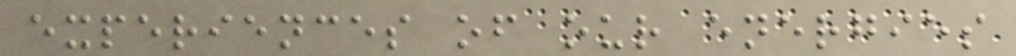experiences of our energies
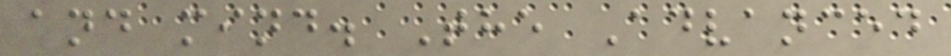and mind. The Advanced
